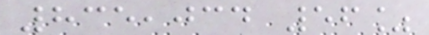835,034 56%
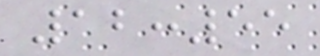12:55
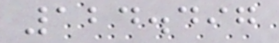124.497
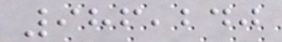986,240
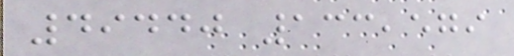49440 133,579
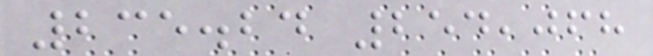235.24 254,068
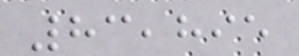83,895
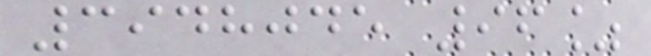3948045 96%
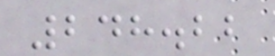248.22
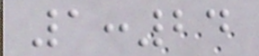1:24
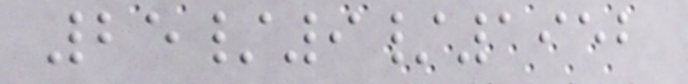25/9/1952
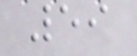59
